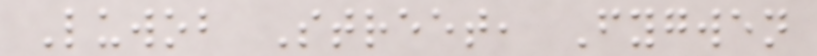Luwob Street, Fygwen
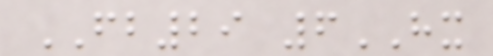FB29 6HX
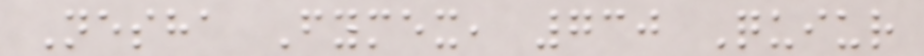Nesha Fymex, 730 Quiur
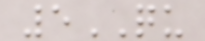5QU
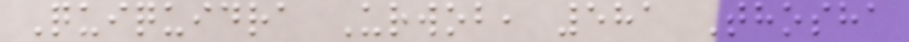Quiquidra Urwob, 581 Thosha
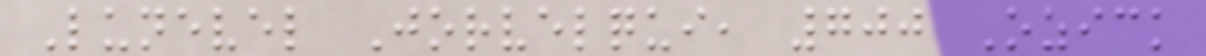Lunevel Jorvelqui, 700 Ozick
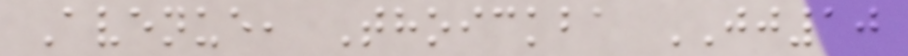Avenue, Thoickba JJ10
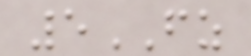5FZ
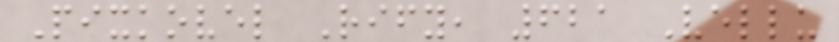Pixkovel Rify, 621 Vellu
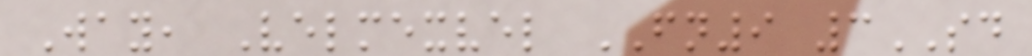Way, Velmexvel FN9 3SD
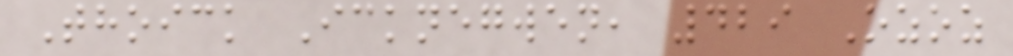Thoick Icknegwen, 429 Ozoz
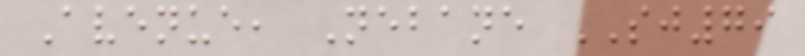Avenue, Nebane SJ79
